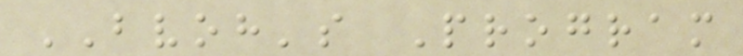BVOH's Program
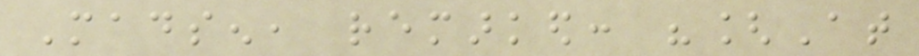Madsen, remarked: "[At
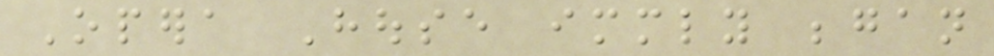Opera House immediately began
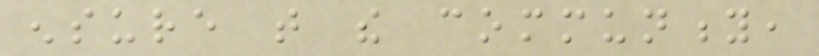ensure that the community,
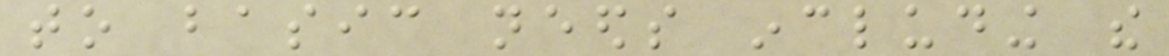to basic needs including the
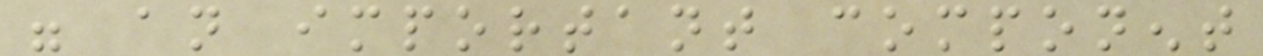were an important component
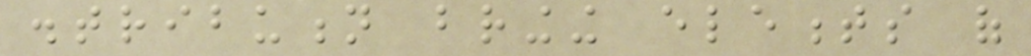distribution bringing elements of
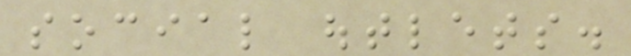social outlets.
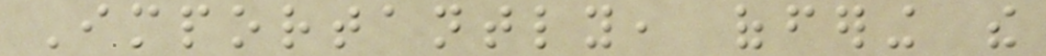Importantly, offering the
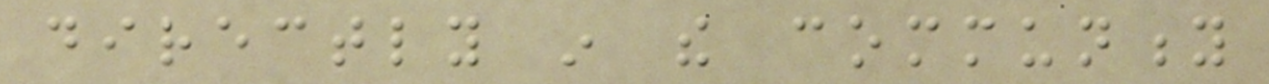directly in the community
